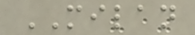MILAN
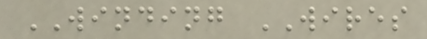WINDING WIRES
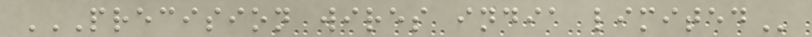PRECISION WIRES INDIA LIMITED
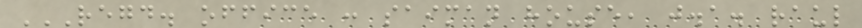REGD. OFFICE : SAIMAN HOUSE, J.A. RAUL
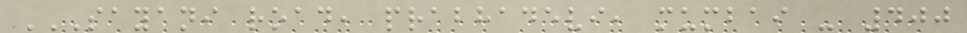SAYANI ROAD, PRABHADEVI, MUMBAI - 400
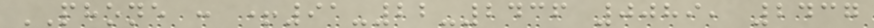PHONE : +91-22-2436 0089, 2437
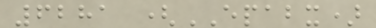6281 (EPABX)
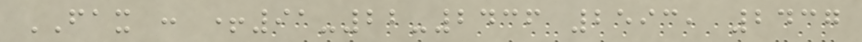FAX : +91-22-2436 2593, 2437
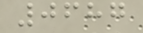0687
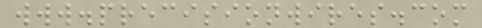www.precisionwires.com
